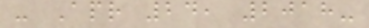- Apr 24, 2018-
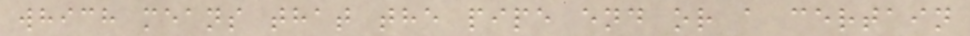which means that the pipe end or a certain
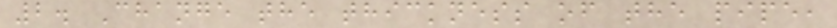2. Change the thickness of the pipe,
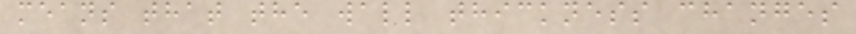means that the wall thickness changes
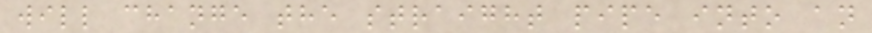will change the straight pipe into an
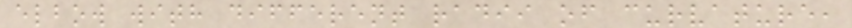elbow with different radii of curvature,
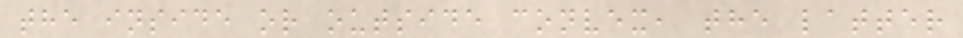the inside or outside convex, the latter
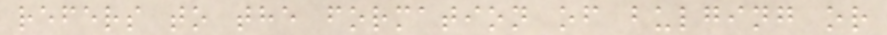refers to the formation of bulging or
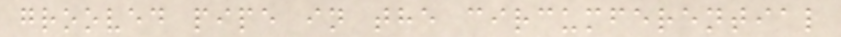grooved pipe in the circumferential
